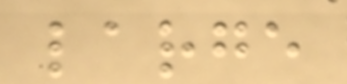large
